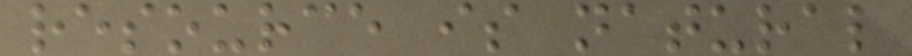resource is natural
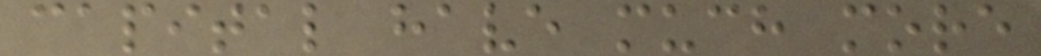capital have much more
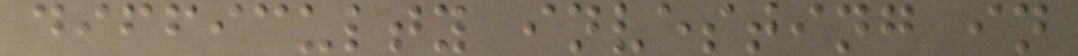difficulty investing in
